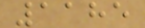1185
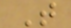T
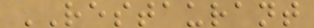RESTAURANT
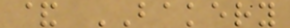& BAKERY
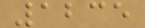1235
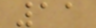11
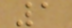1
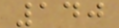140
